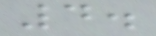4.
